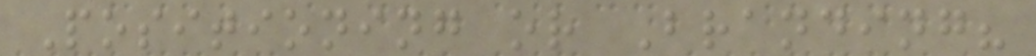Positioning or Branding?
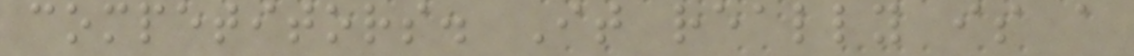competitors. It really is a
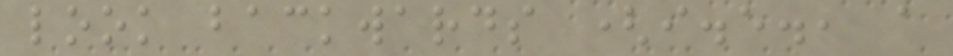look backwards (i.e., a
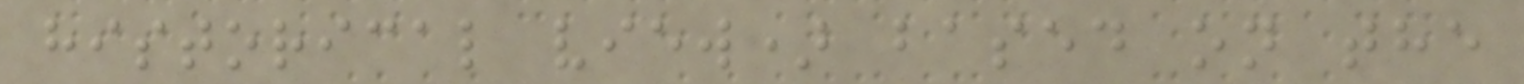historical view) based on the
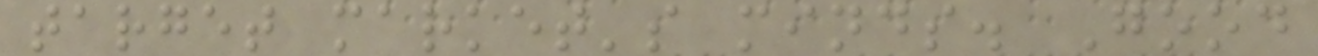target market's minds. Good
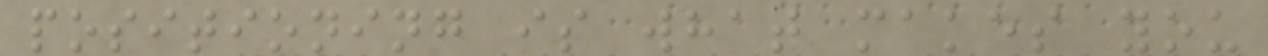positioning is what makes you
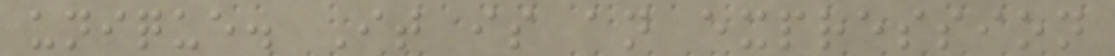unique. It is an expression
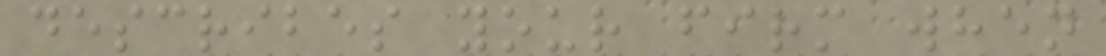describes your firm when
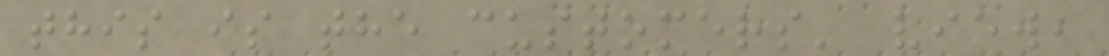this is the customers' view,
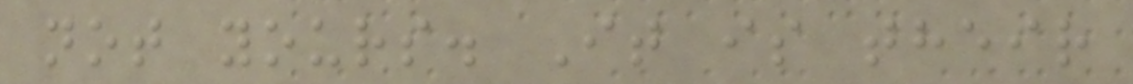not yours. It is their
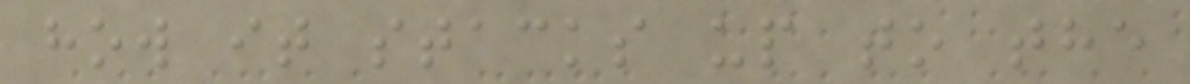how it stacks up to the
